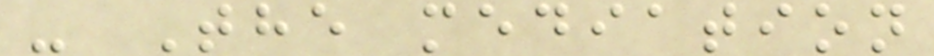- The mediation
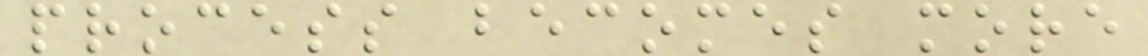process becomes more
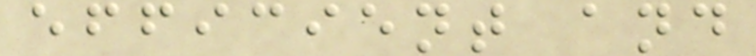efficient and
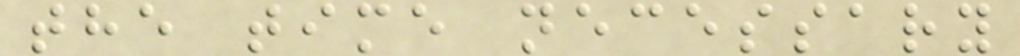the time necessary
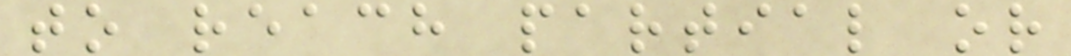to reach partial or
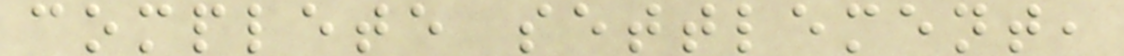complete settlement,
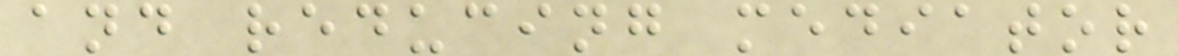and reducing mediator
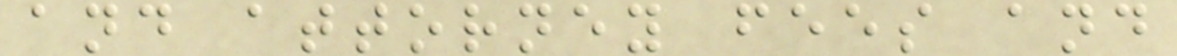and attorney fees and
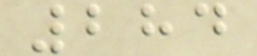284
